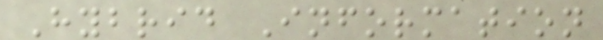Hybrid Information
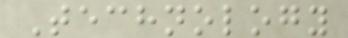Technology
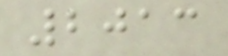2013
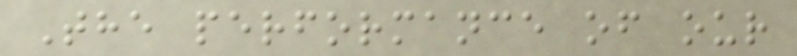The performance of our
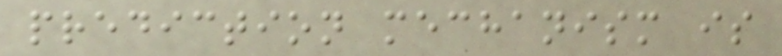prediction mechanism is
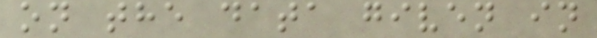on the data given in
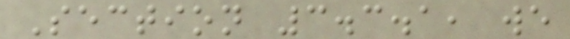Section 3.3.1, we
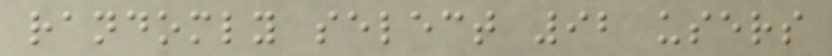randomly select 92 users
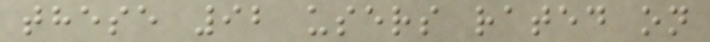these 92 users rated on
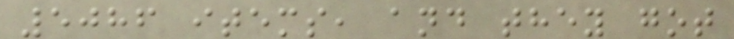5086 items, and they got
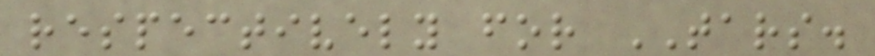respectively for TARS.
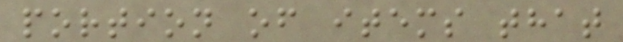portion of items that
